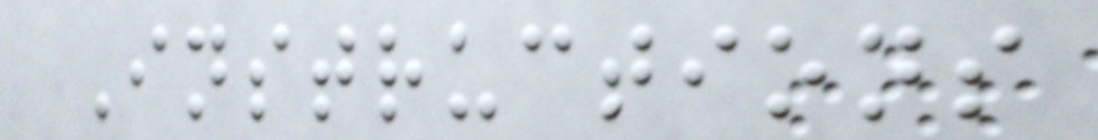Instructions
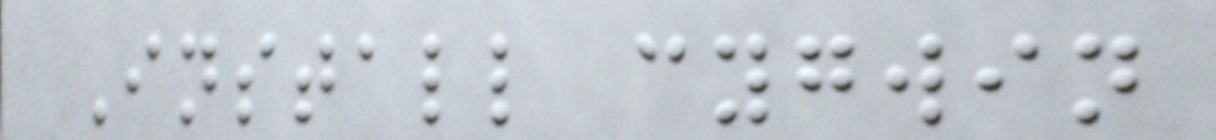Install cygwin
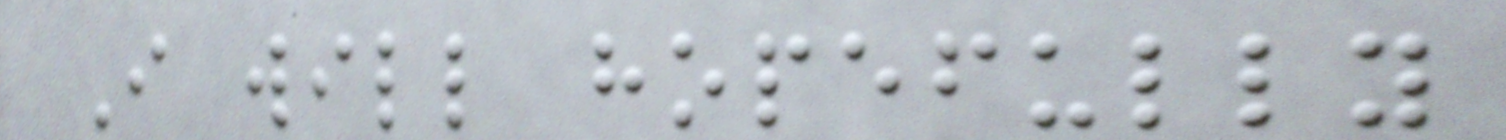I will hopefully
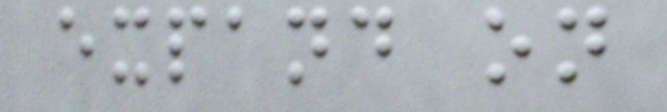expand on
